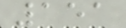151
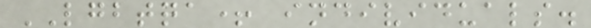LGBTQA+ individuals.
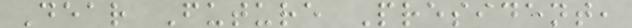Dear Future President,
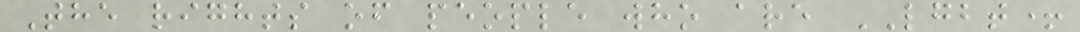The rights of people who are LGBT+
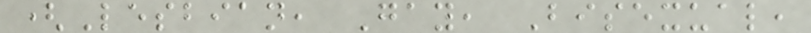(Lesbian, Gay, Bisexual,
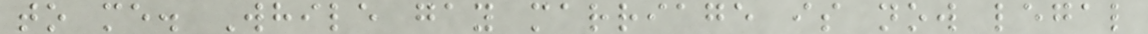to me. While gay marriage is now legal
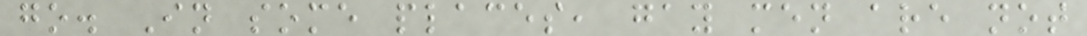go. In some places, gay men are not
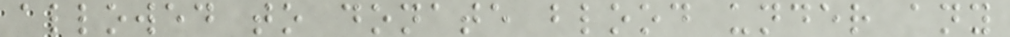allowed to donate blood under any
